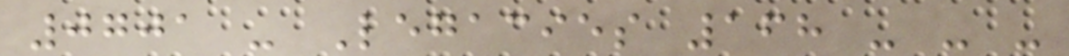0701 - Legacies 168 - - -
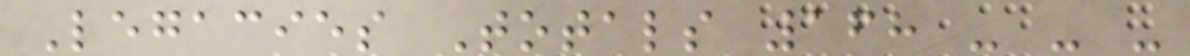Legacies Totals 168 - - -
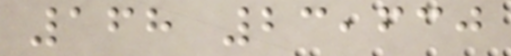168 23,630
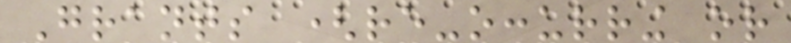Grants (re-occurring or
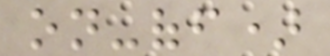on-off)
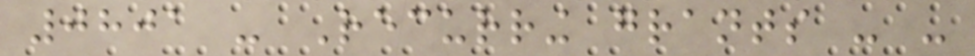0801 - Recurring grants - -
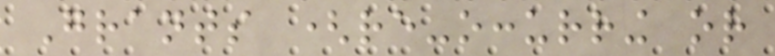Grants (re-occurring or
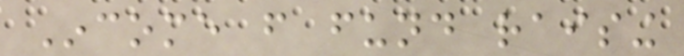Income from fund raising
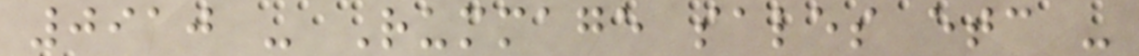0910 - Rummage sales etc -
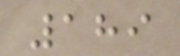189
